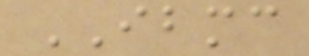IBMC
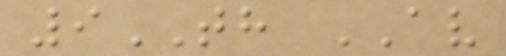9TH AV
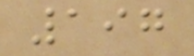197
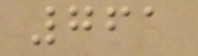761
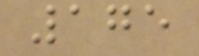175
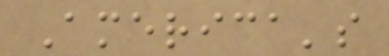America's
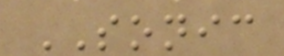SONIC
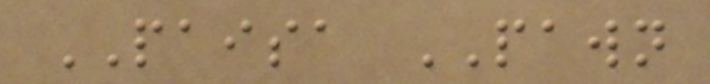PAISA PAWN
